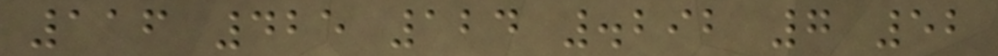116 425 124 .292 7 52
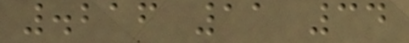.216 11 34
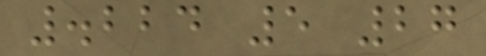.224 5 27
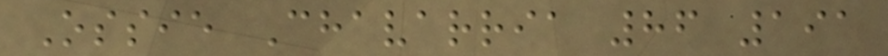Ossie Chavarria 86 191
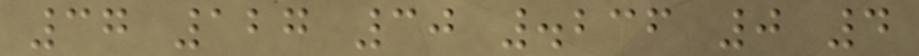37 127 30 .236 0 4
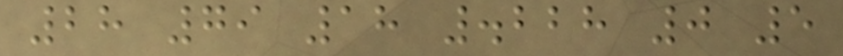28 79 18 .228 0 5
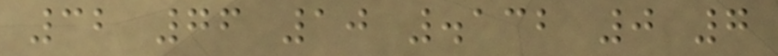32 76 10 .132 0 7
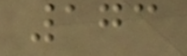173
